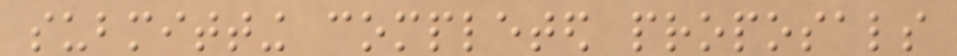submitting completed proposals
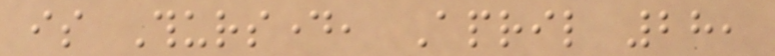is Thursday, April 28,
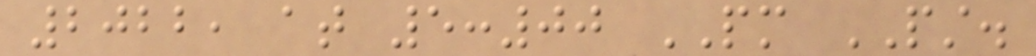2022, at 5:00 PM PST.
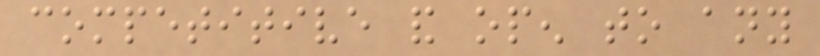competitive and open to any
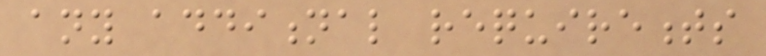any additional requirements
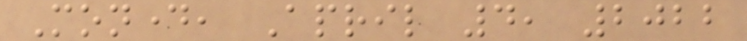Monday, April 4, 2022
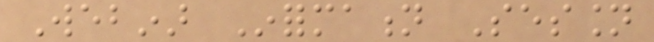Webinar Information Session
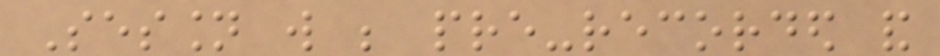Session will be pre-recorded and
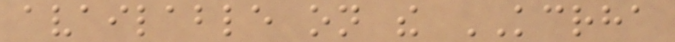available on the KCRHA
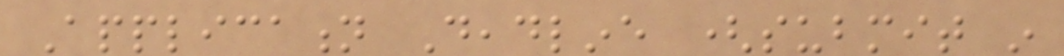Application Deadline (submit in
